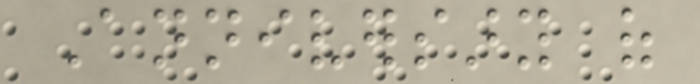Anniversary of
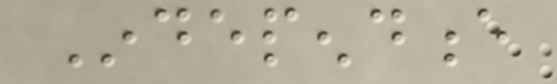Independence
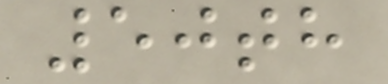50th
